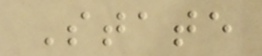State
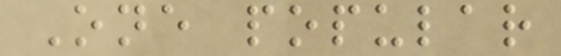One popular
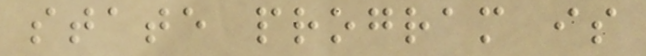state program is
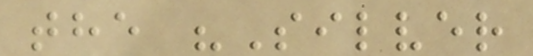the "Silver
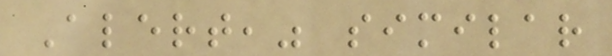Alert," similar
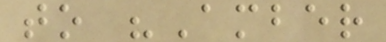to "Amber
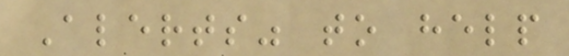Alerts" to help
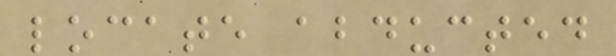locate abducted
